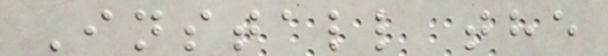Install the
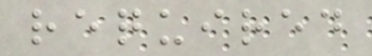required
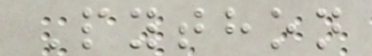Python
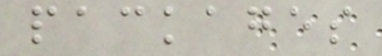packages
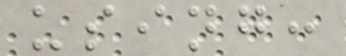using:
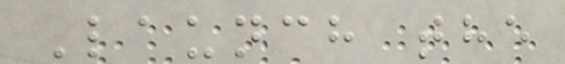Launch the
